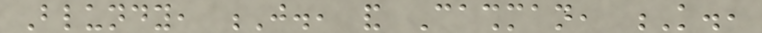Blundy, J., and Cashman, K.,
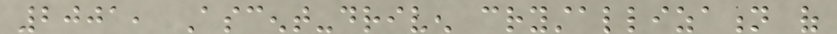2001, Ascent-driven crystallization of
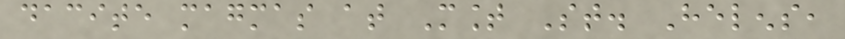dacite magmas at Mount St. Helens,
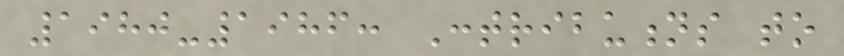1980-1986: Contributions to
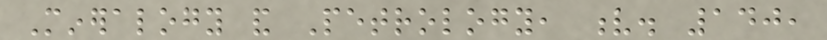Mineralogy and Petrology, v. 140,
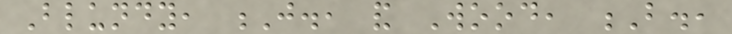Blundy, J., and Wood, B.,
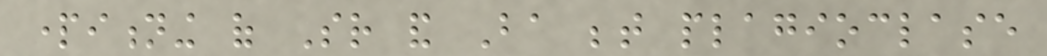partitioning of Sr and Ba between plagioclase
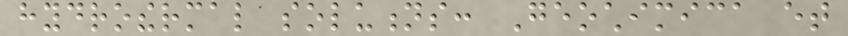hydrothermal solutions: Geochimica et
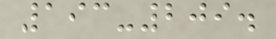193-209.
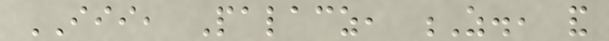III, Palacz, Z., and
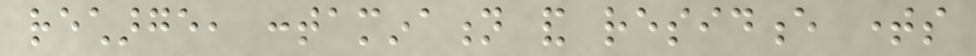recharge, contamination and residence times
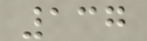137
